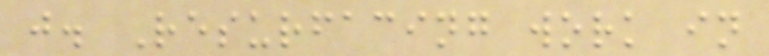j. Resurfacing work in
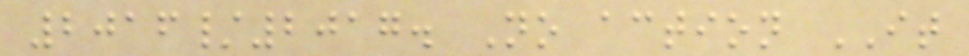2016/2017. No action IT
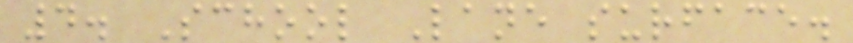4. School Lane surface.
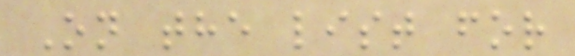On the list for
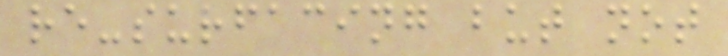re-surfacing but not
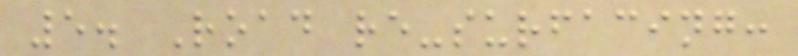5. Road re-surfacing:
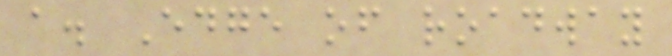a. Edge of roadway
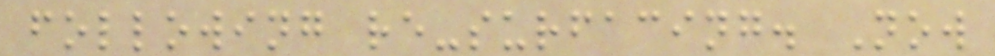following re-surfacing. Now
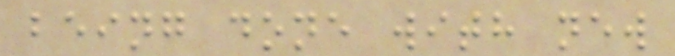being done with new
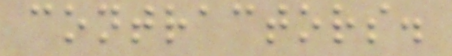contractors.
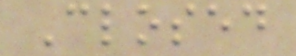Closed
